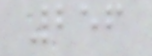256
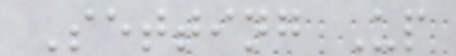Setting Up
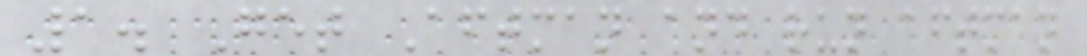1. Get Aftman and run aftman
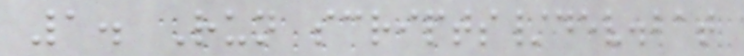1. Run scripts/dev.bat
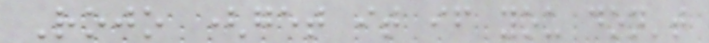Rojo (get it if you don't
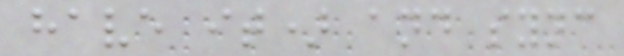have it) and sync
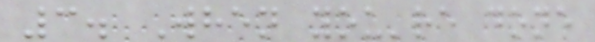3. When you're done
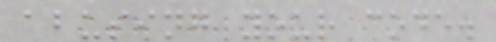abusing your code.
